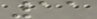11
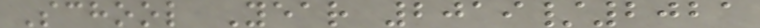School Year 2019/2021
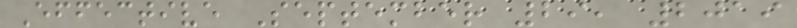Effective September 29, 2019
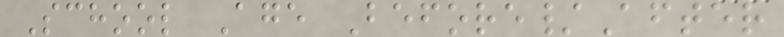School Age Before/After
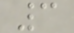3
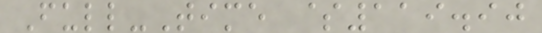Full-Time $119.90
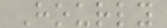Hourly
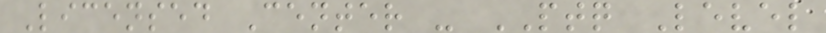Licensed Center - PTQ Level
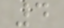4
